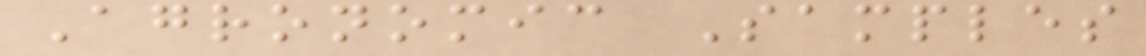Agronomic Samples
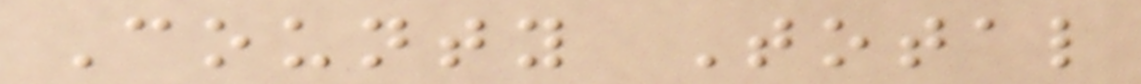County Total
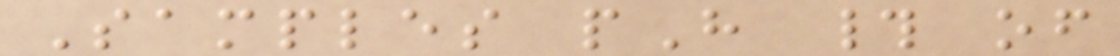Samples pH # of
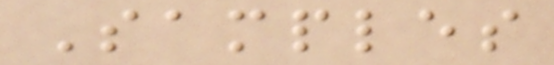Samples
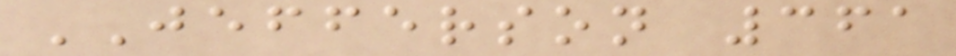JEFFERSON 361
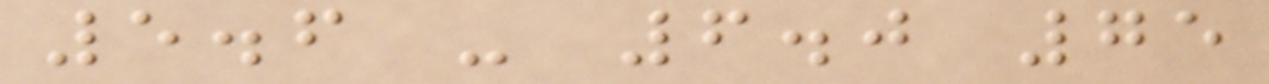5.6 - 6.0 75
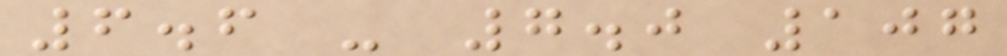6.6 - 7.0 107
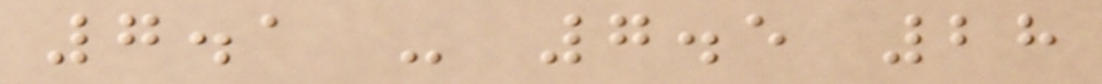7.1 - 7.5 28
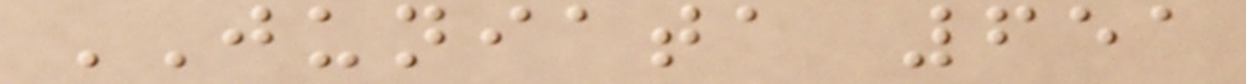JUNIATA 651
